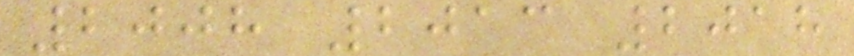2008 2013 2018
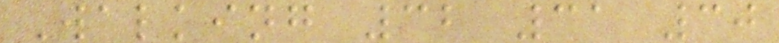Walking 32 31 30
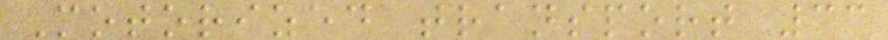Motorized transport 33
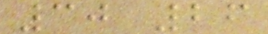30 26
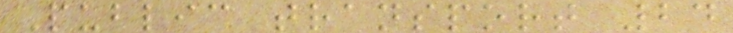Public transport 24
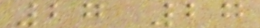27 27
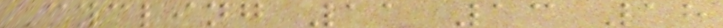Cycling 11 13 18
